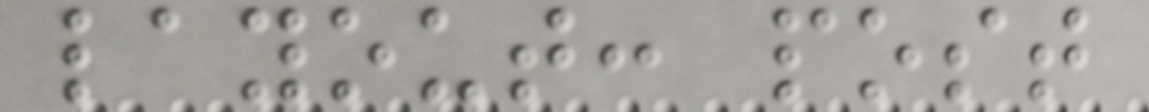layout: post
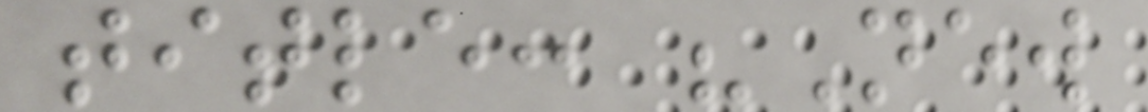title: "New
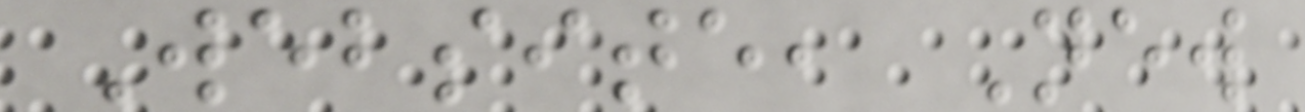Website, New
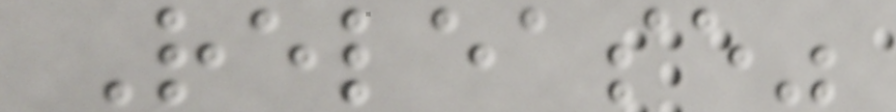Release"
